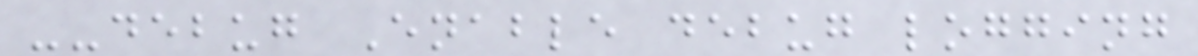--debug Enable debug logging
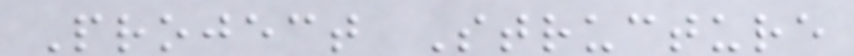Project Structure
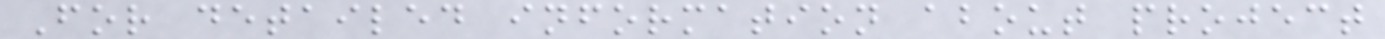For detailed information about project
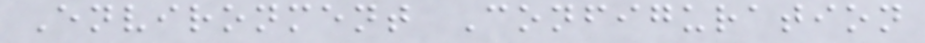Environment Configuration
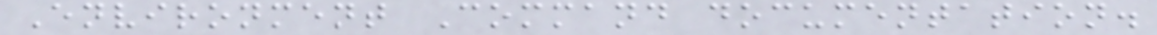Environment Command documentation.
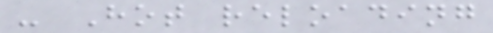- Hot reloading
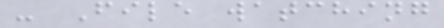- File watching
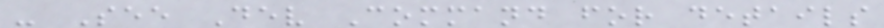- See Dev Command for details
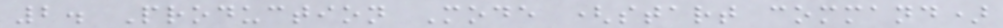2. Production Mode (start command)
